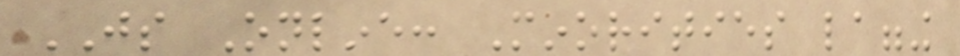JS Online: Minorities lagging
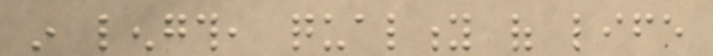in length, quality of life
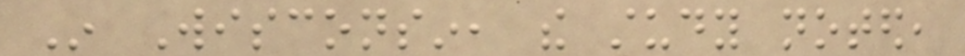In Wisconsin, the study noted,
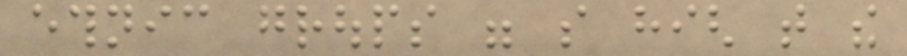ethnic groups were so high that the
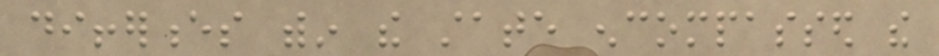differences within the state encompassed the
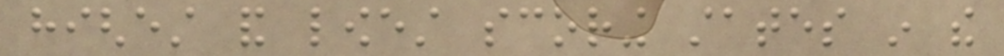highest and lowest scoring states in the
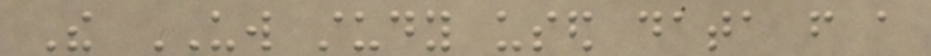The UW study used data from a
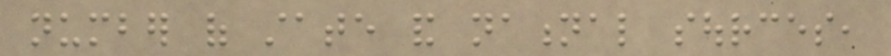number of state and national sources,
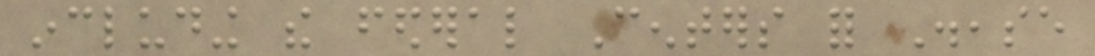including the federal Centers for Disease
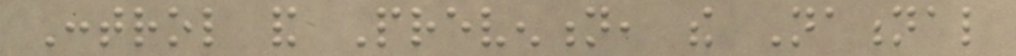Control and Prevention, the National
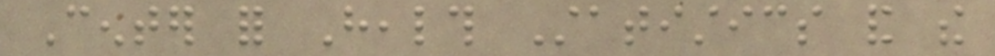Center for Health Statistics and the
